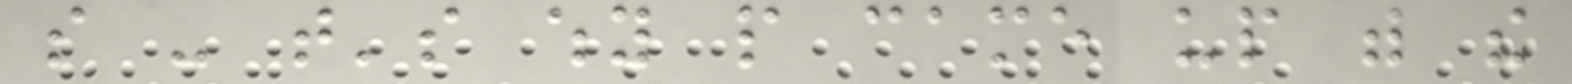so - that's why people came up with the
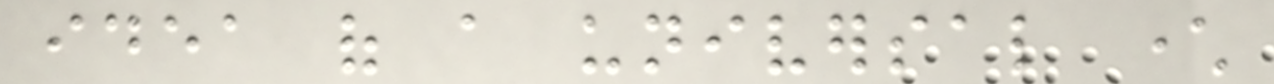idea of a universal character
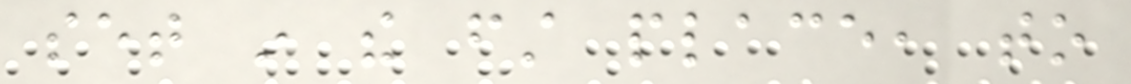set in the first place, to
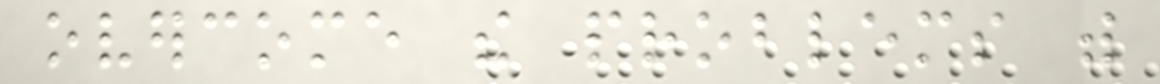overcome the problems with
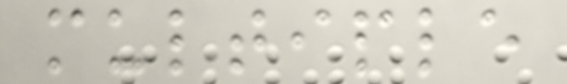multiple
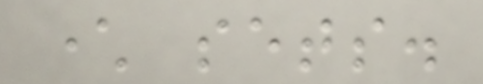character sets.
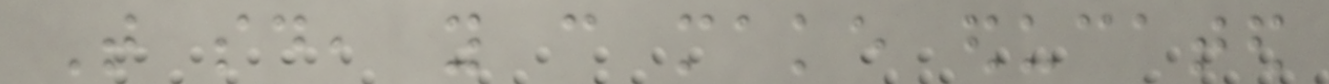That said, you can make educated
